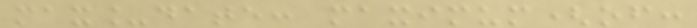max_date: maximum(of:
